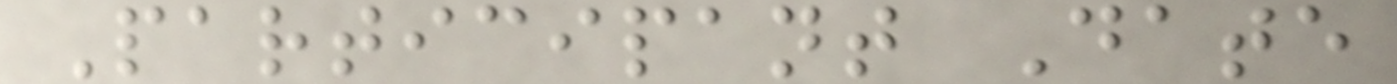Participant Date
